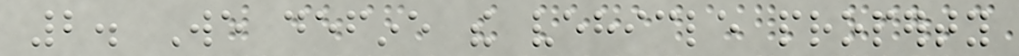2. We define the vehicle property
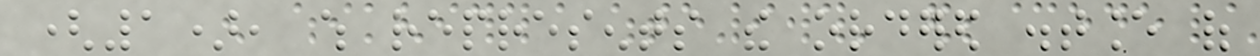(1), which represents the ordered distance of
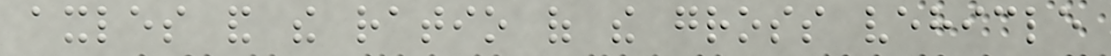axles and the ratio of the gross vehicle
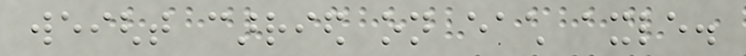weight carried on each axle.
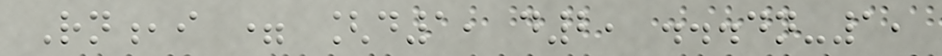Rn,i = [d1, d2, ...dn-1,
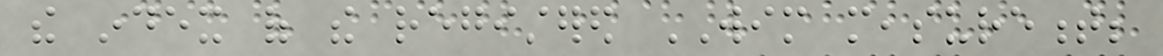the index of the registered WIM measurement;
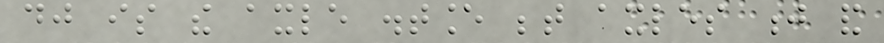dj is the axle distance between axles j and
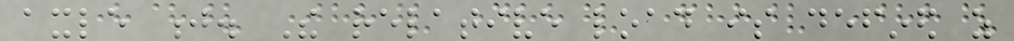axle j. The relative load is defined as
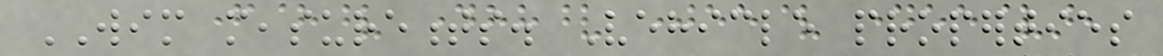WIM measurements. Vehicle properties
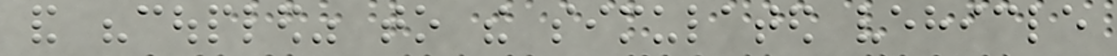and "coupled" to the simulated vehicle
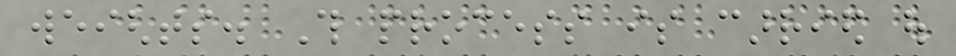weights. This process is carried out
